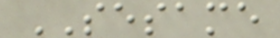SESAME
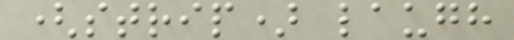(strip) laugh
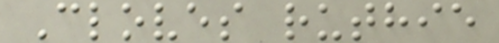Cloves ruthie
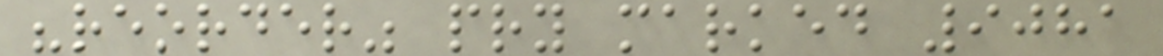"reorder" pry marked 9081
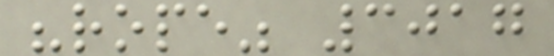"rope" 3017
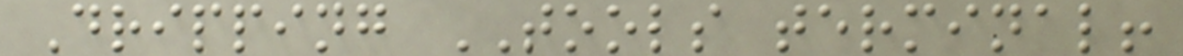Dripping TOOLS terminal!
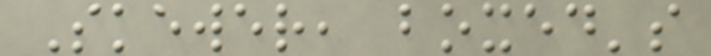Skewer, boxed's
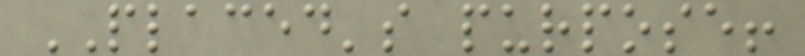PLACED's purpose!
